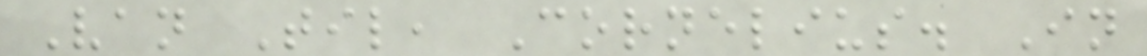Van Til, Cornelius. In
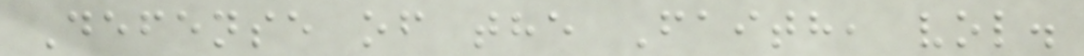Defense of the Faith, vol.
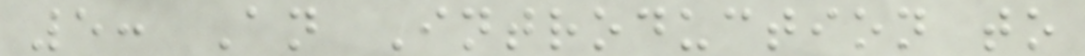5: An Introduction to
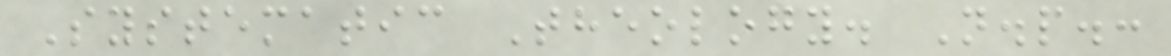Systematic Theology. N.p.:
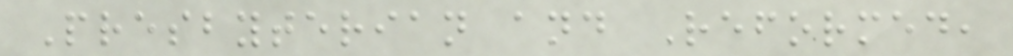Presbyterian and Reformed,
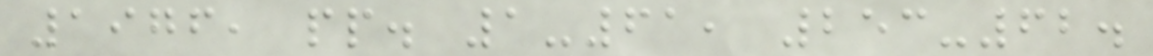1976, pp. 1-61, 253-62.
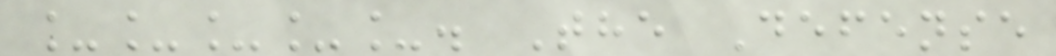_____. The Defense
